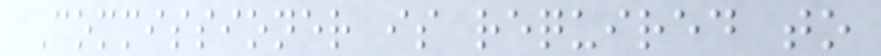Commissioner is required to
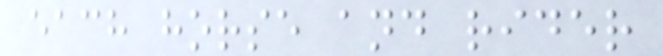each horse and rider
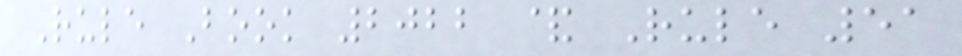Rule Book 2022 & Rule 51
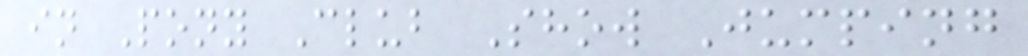in Pony Club Show Jumping
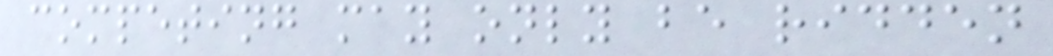competing may only be ridden
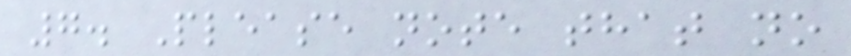7. Please note that no
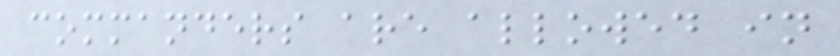commanders are allowed in
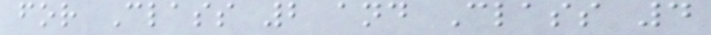for Class 2 and Class 4
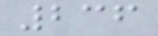236
